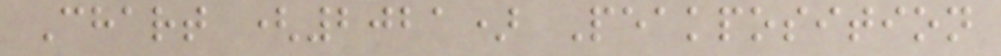Chart (2021) Peakposition
